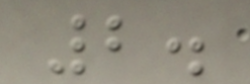2.
